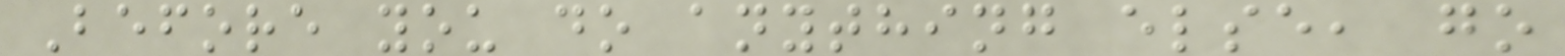Before you do anything else, go
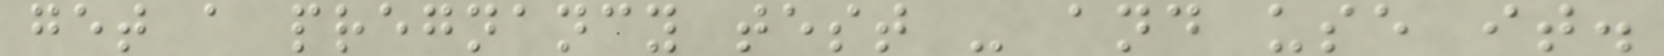get a pregnancy test - and use it.
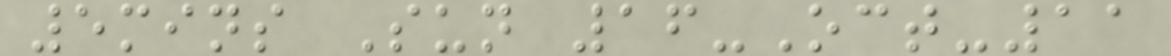5mins Sun 16-Oct-11
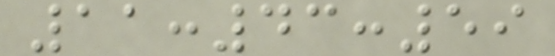11:43:59
